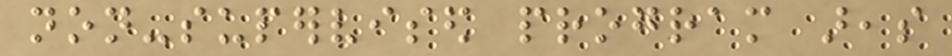non-supervised program areas
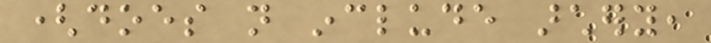(does not include archery,
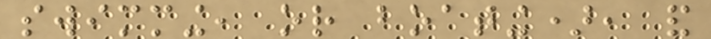swimming, or boating), and
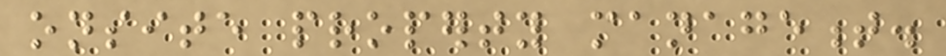onsite property management.
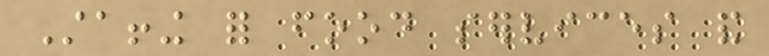Staffing for food services and
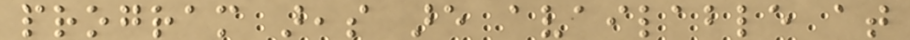program areas are available at
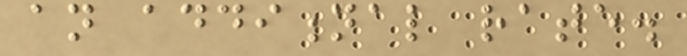an additional rate.
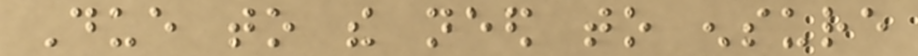Due to the need to ensure
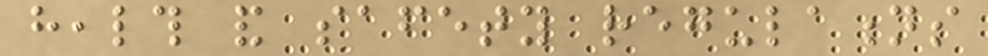health and safety regulations
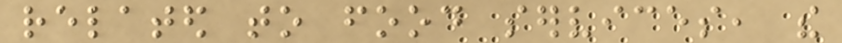related to food services, the
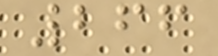266
